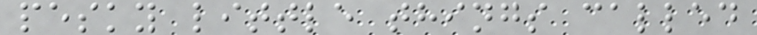pesky little things called
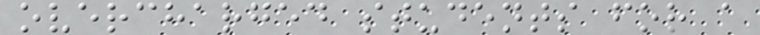overcharged students for a
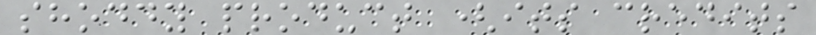shoddy product (its credits
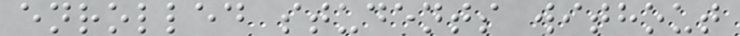enrolled students without
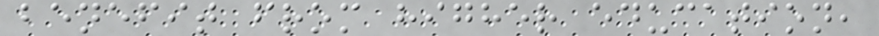benefit from higher education,
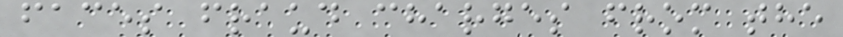faces fraud charges from the
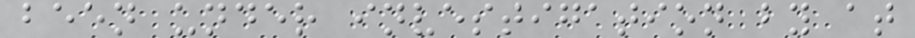been under investigation by at
